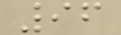96
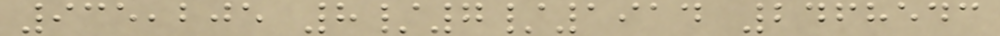935,205 8/7/1914 2468543
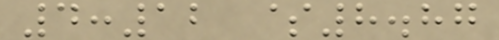4:12 $8.87
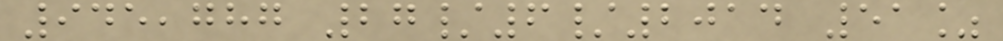945,787 27/6/2014 51%
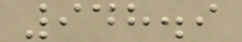948.9
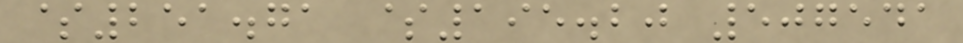$251.71 $195.20 507541
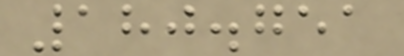180.751
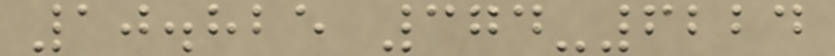10.825 374-6224
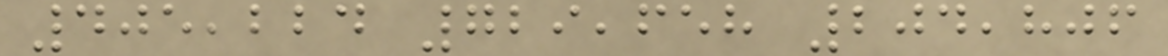405,224 729,658 204,806
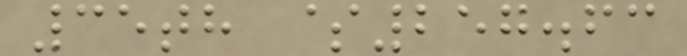35th $257.63
